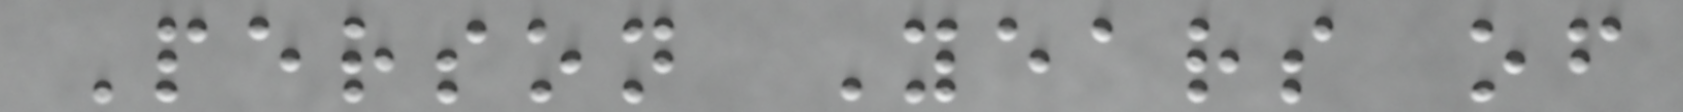Person Years of
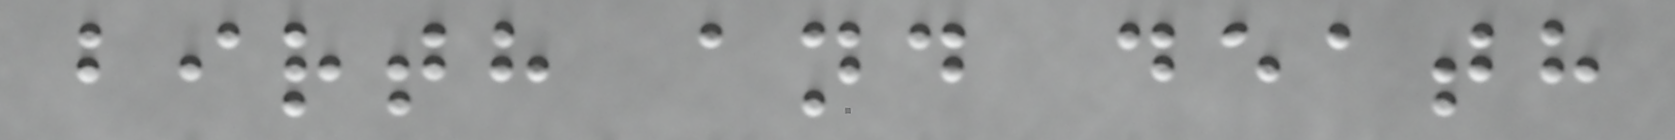birth and death
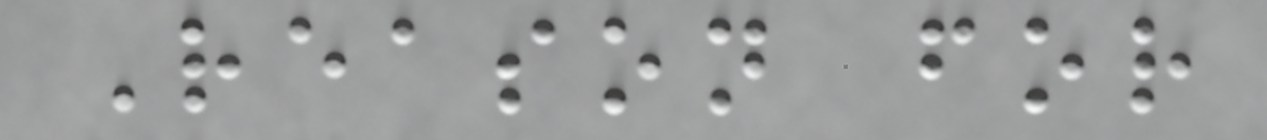Reason for
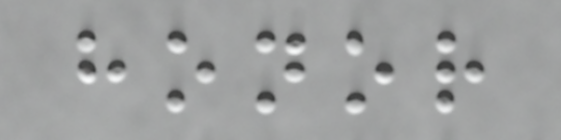honor
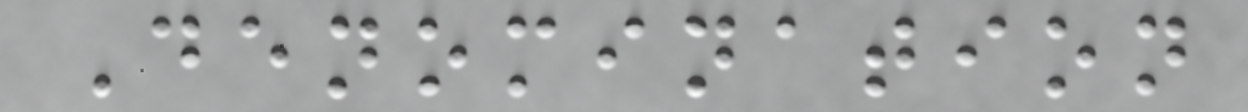Denomination
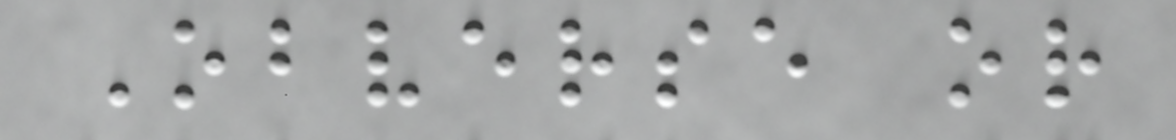Obverse or
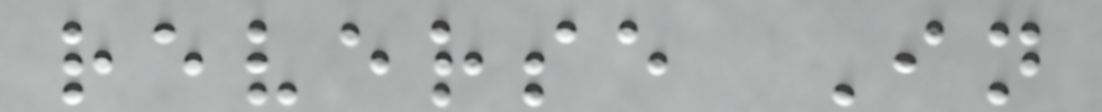reverse In
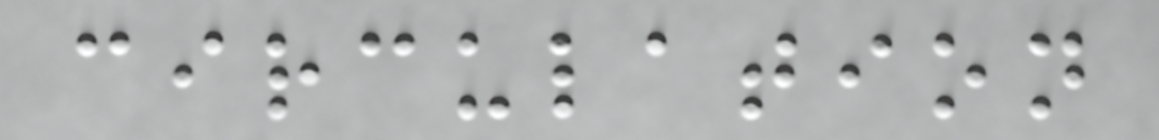circulation
